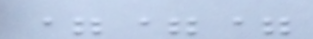===
